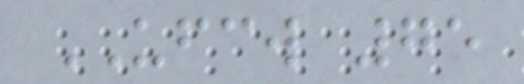UFCW 75
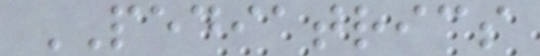PEDIATRICS
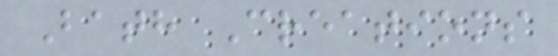Bath Creations
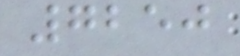7250
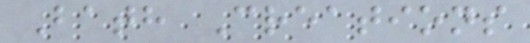Bath Creations
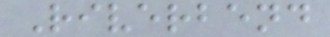Riverbend
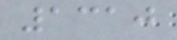1310
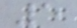5
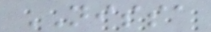NISSA
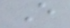E
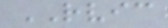RVIC
